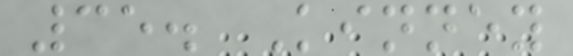35. Kinney
